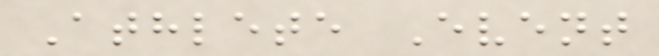Athlete Event
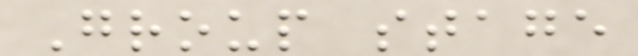Group stage
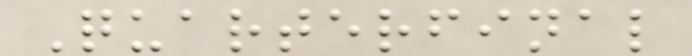Quarterfinal
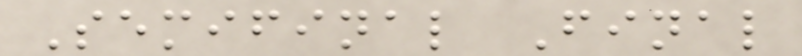Semifinal Final
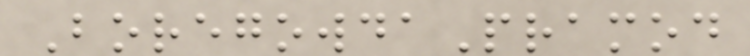BoregowdaPramod
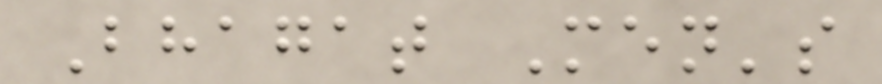Bhagat Men's
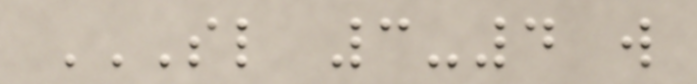SL 3-4 W
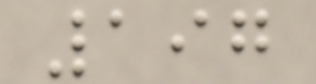197
